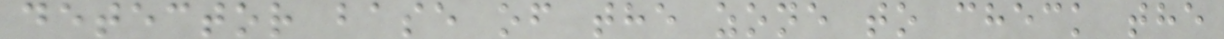detector base of the zone to check the
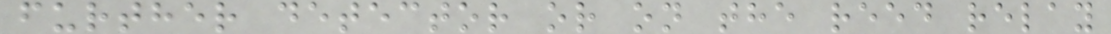further detector or on the reed relay
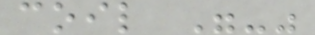coil "-"
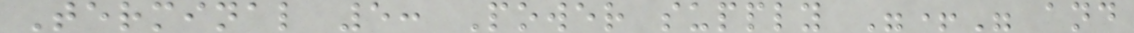Terminal 5: Power supply "+" and
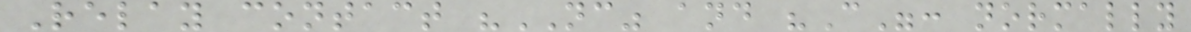Relay contact "NC" and "C": normally
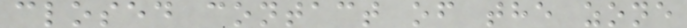closed contact of the zone
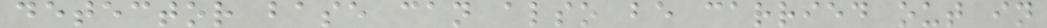detector base can also be carried out in
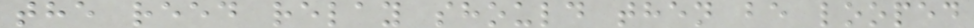the reed relay should then be looped
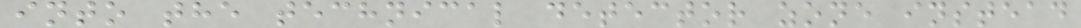into the technical detector zone instead
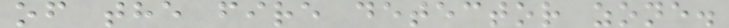of the fire detector zone.
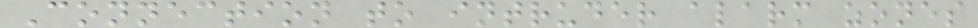Connection to intruder alarm zones
